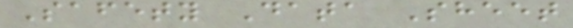Safety Data Sheet
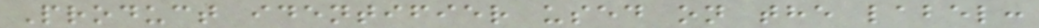Product identifier used on the label:
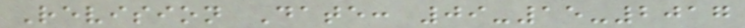Revision Date: 09-15-2017
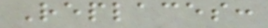Replaces:
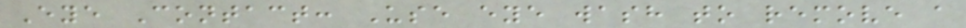Eye Contact: Use eye wash to remove a
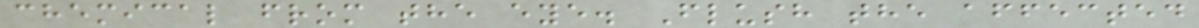chemical from the eye. Flush the affected
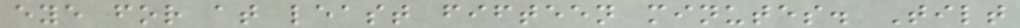eye for at least fifteen minutes. Tilt
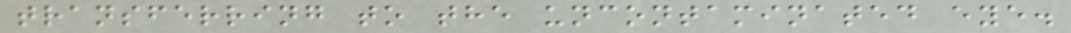transferring to the uncontaminated eye.
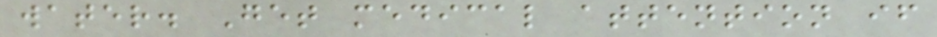water. Get medical attention if
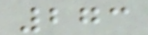273
